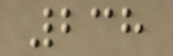238
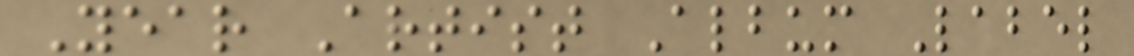Year Artist Album Label
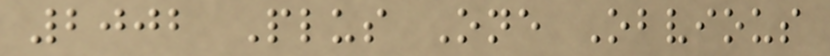2002 Plus One Obvious
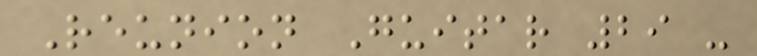Reunion Guitar 29 -
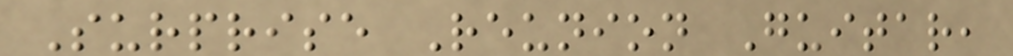Surprise Reunion Guitar,
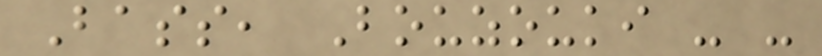Bass, Bouzouki - -
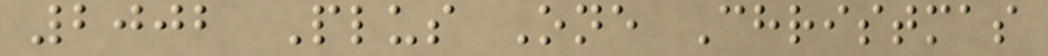2002 Plus One Christmas
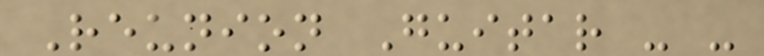Reunion Guitar - -
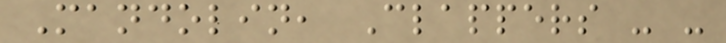Mandolin, Clappers - -
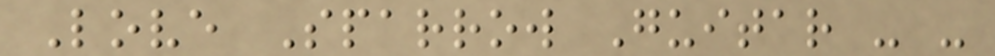Love Sparrow Guitar - -
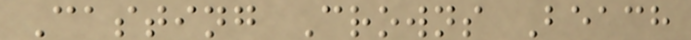Casting Crowns Beach
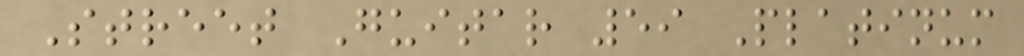Street Guitar 59 Platinum
